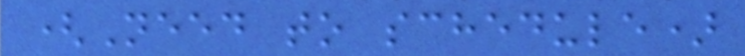(Need to schedule)
